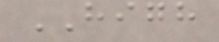HIGH
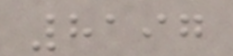8197
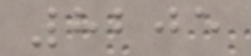8205
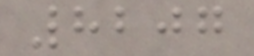8207
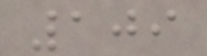109
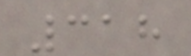318
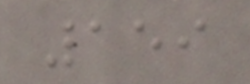159
